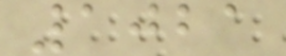1021
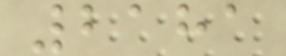2181
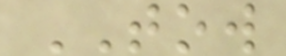TOW
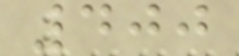400
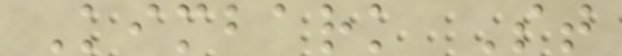Kimbark St
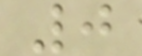0
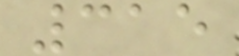315
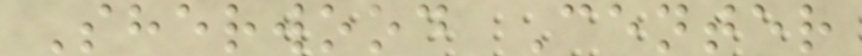Sherwood Center
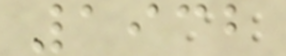1932
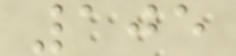105
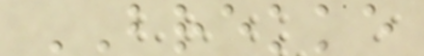BREKKE
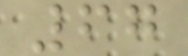67
